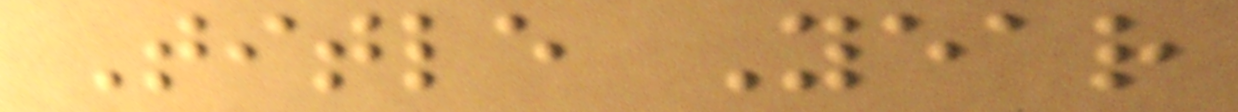Title Year
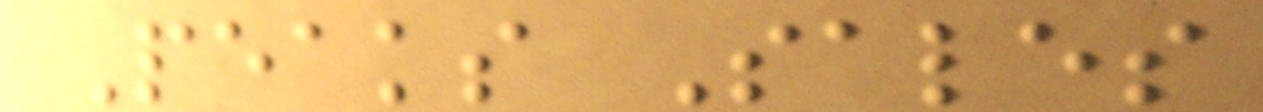Peaks Sales
